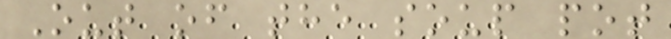Out of the soup pot
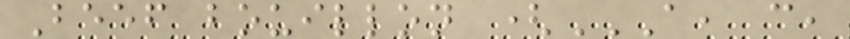Beef bouillon (A, C,
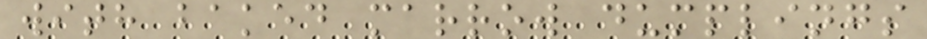with baked marrow dumplings
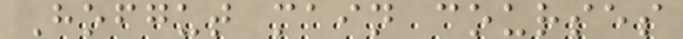Hofgut main courses
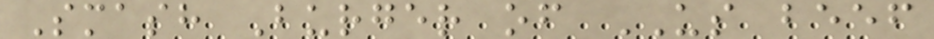Smash Burger of US beef
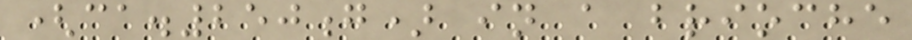(ca.250g) in a brioche
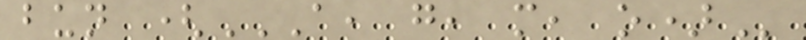bun (A, G, M, O)
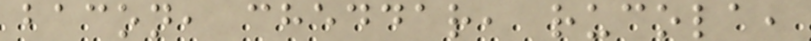bacon, cheddar, rucola,
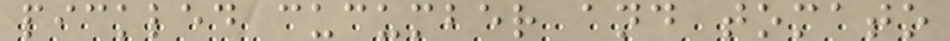pickled cucumber and tomato
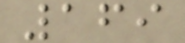169
